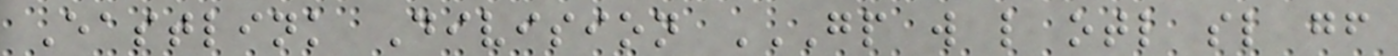Eastlink Division GP W L OTL SL GF
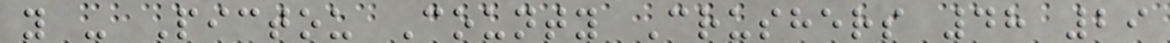y - Pictou County Crushers 48 29
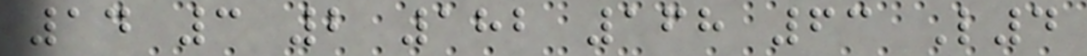14 3 2 182 168 63 L4
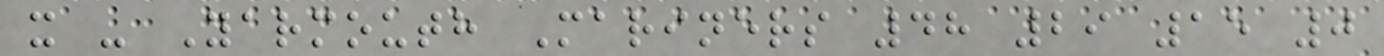x - Yarmouth Mariners 48 29 15 0
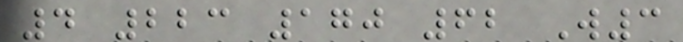4 223 170 62 W3
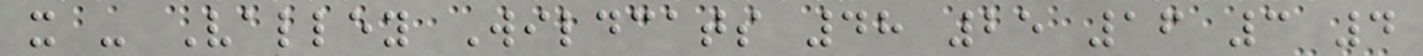x - Valley Wildcats 48 25 16 3 4
